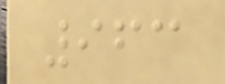963
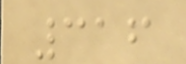316
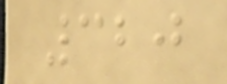320
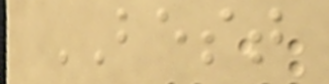BEST
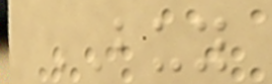BUY
